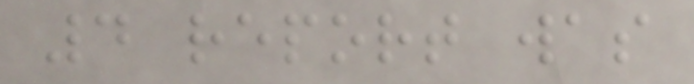4 report was
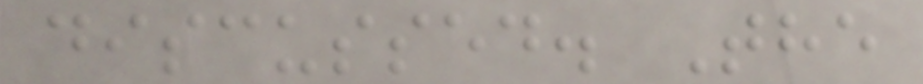discussed. The
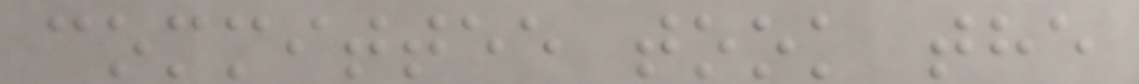committee took the
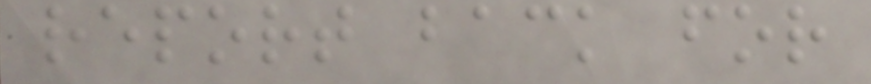report back for
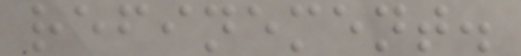refinement.
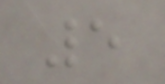5
